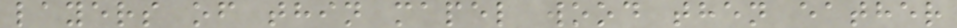layers of thin mapel wood then eather
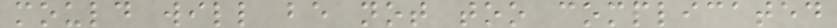mould will be not too complicated
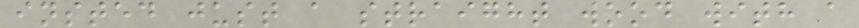insted just a straight wood with a
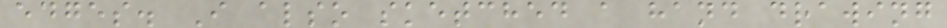edges. I also sketched a hand drawing
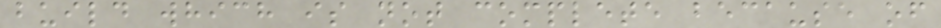build which is not complete because of
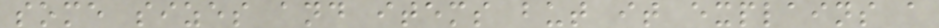some sizes and items but it explains a
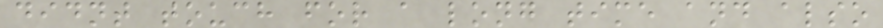didnt touch for a long time and also
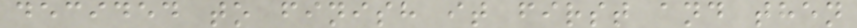decided to finish it first and then
